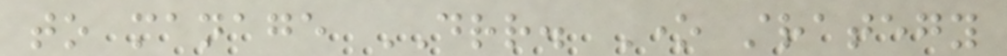to manage DRR. One strategy
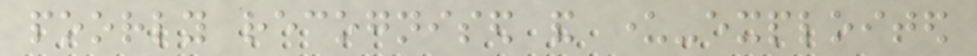poorly recognised and under-exploited
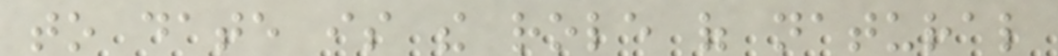to date is the role of natural
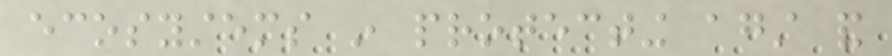ecosystems in protecting against and
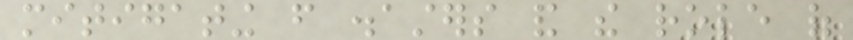mitigating from disasters and the role of
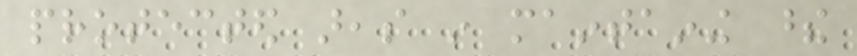protected areas in maintaining these
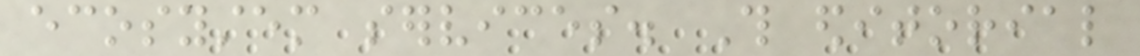ecosystem services. This editorial
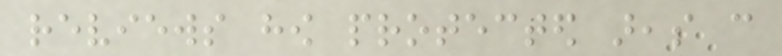reviews how protected areas can
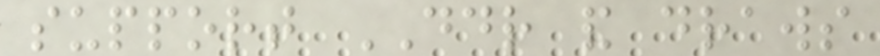support DDR and draws
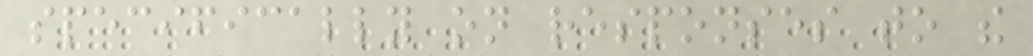specifically on responses to the
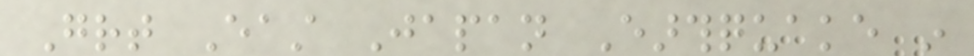Great East Japan Earthquake in
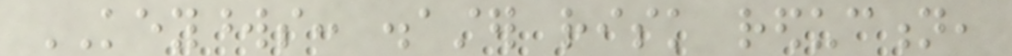KEYWORDS: disaster risk reduction,
